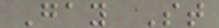Gay St
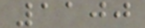1100
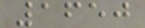1650
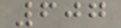607
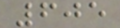605
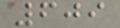609
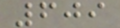609
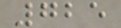725
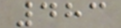483
